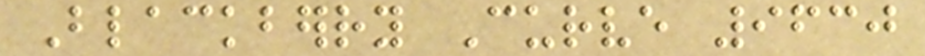Blackberry Curve 9630
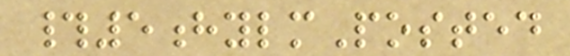#5hylmPosted
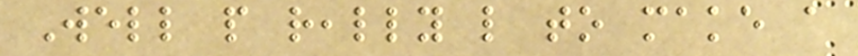Well people really like to make a
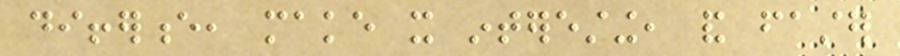difference, make it interesting, and faster
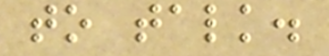to talk.
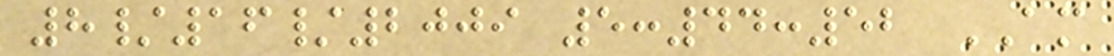8/16/2009 5:44:52 AM
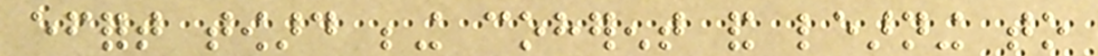effort toward being coherent and learning to
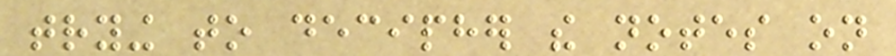trying to decipher the notes on
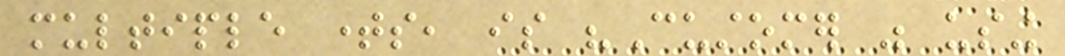multiple times, is "Customer was using
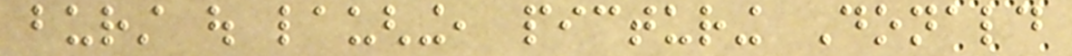burst out laughing, picturing Donald
